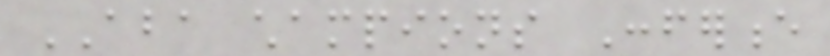ABA champions Conference
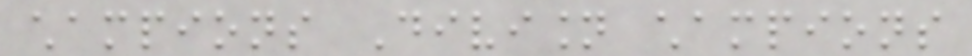champions Division champions
